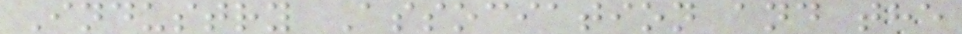Industry Association and the
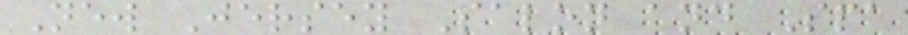New Jersey Salon and Spa
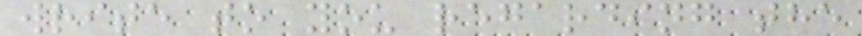write to you regarding the
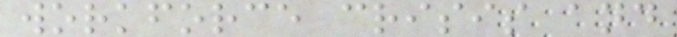workforce crisis and
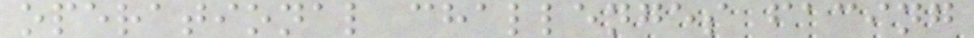operational challenges facing
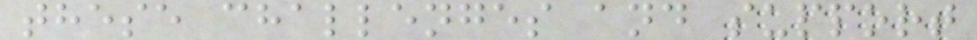these challenges and support
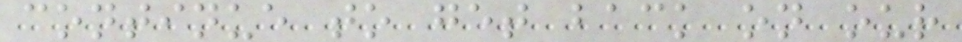continue to get back on our
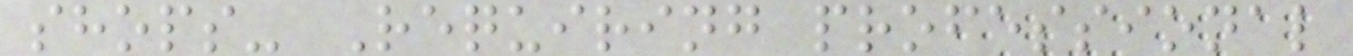shops- Requiring professional
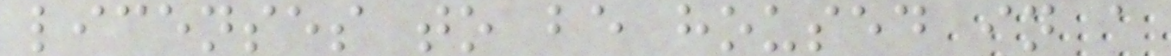licenses to be housed in a
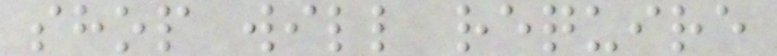shop will require
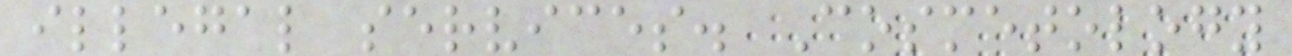illegal services. Cosmetology
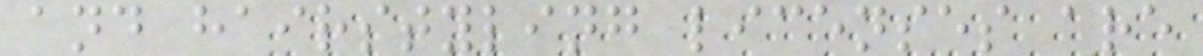and hairstyling licenses are
